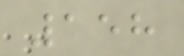158
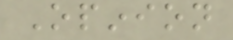Opinion
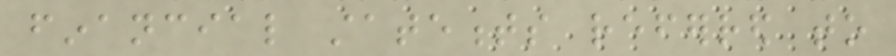financial statements referred to
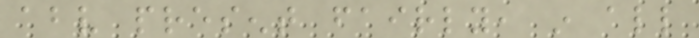above present fairly, in all
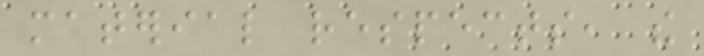material respects, the
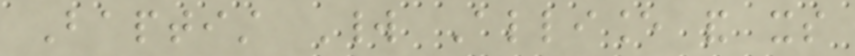Baptist World Alliance and its
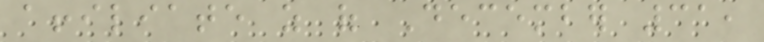affiliate as of December 31,
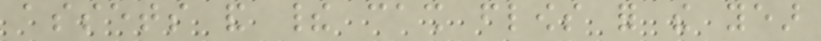assets and their cash flows for the year
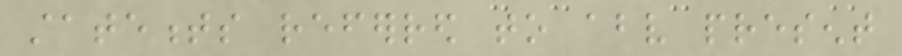statements referred to above present
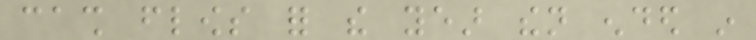cash flows for the year then ended in
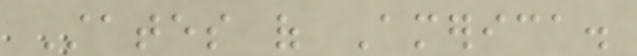States of America.
